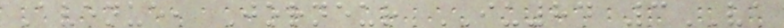Avenue, Jorneur IU84 3VA
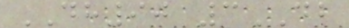DH90 3DB
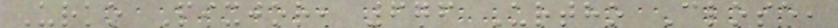Urko Pixjor, 676 Urtho Close,
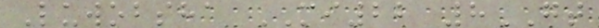Luwobsha MI22 8GT
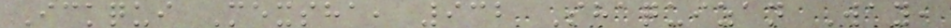Ickqui Mexsha, 932 Shaquizan Way,
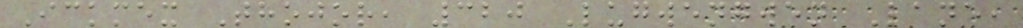Ickmex Thojor, 320 Lugwengwen Lane,
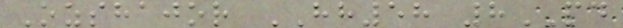Ozshajor HH58 8PD
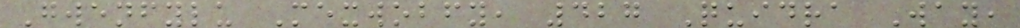Gwenfylu Mexwobfy, 427 Quidra Way,
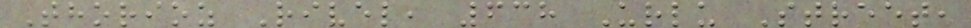Thorioz Rivel, 638 Urlu Street,
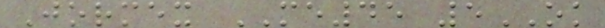Jormex ME45 5OK
